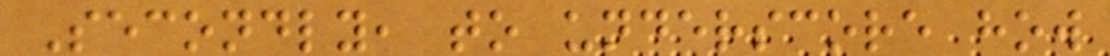Secondly, to underscore how
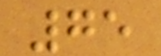75
